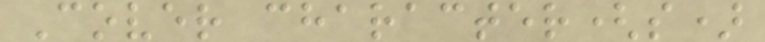Cover character(s)
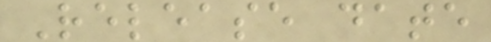Release date
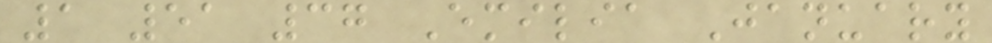1 51 37 Emilia January
